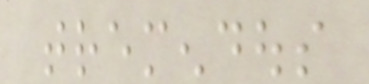tremendous
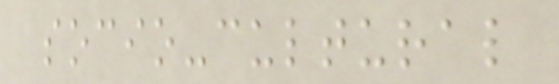socio-cultural
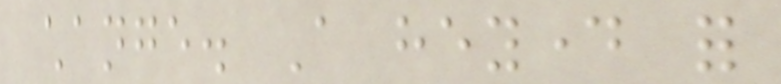change. A heyday for
